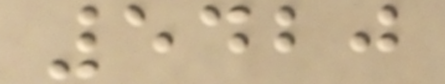5420
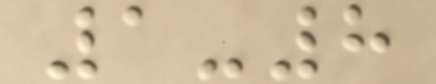1-8
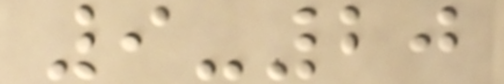9-20
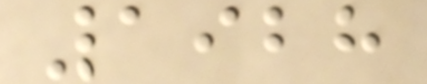1928
